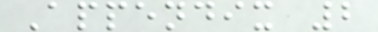Appendix 2
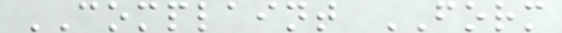COMPLAINT FORM
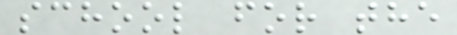school for the
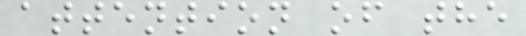attention of the
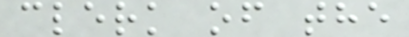clerk of the
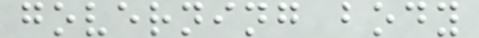governing body
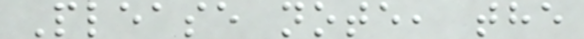Please note, the
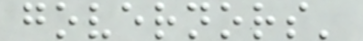governors'
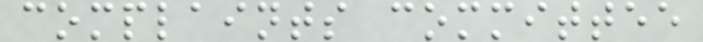complaints committee
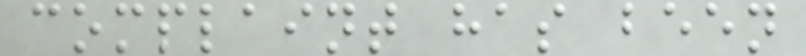complaint has been
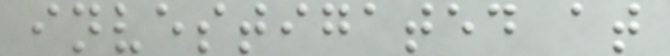investigated at
